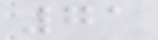71
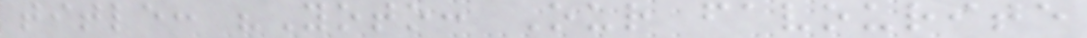title: "Yoto: Our favourite
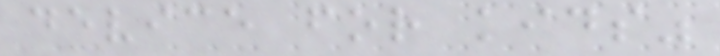device for kids"
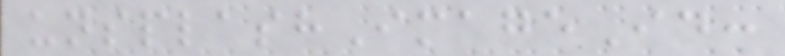unsplashImageId:
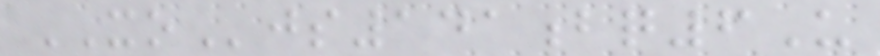XOjs141bq6U
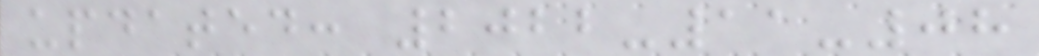updated: 2022-11-08
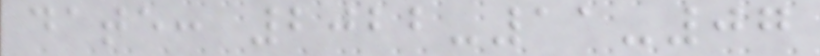date: 2022-11-07
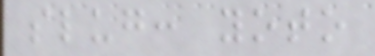slug: yoto
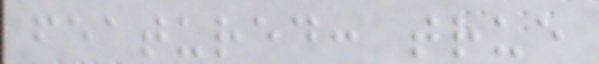featured: true
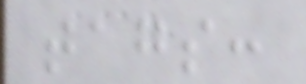tags:
